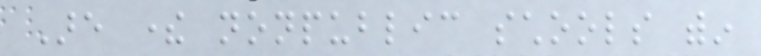Are there nonpublic schools within
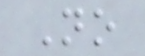No
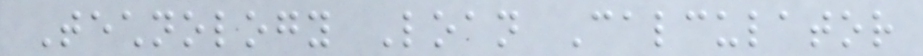Technology Loan Calculator
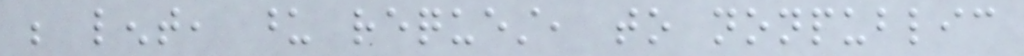be lent, upon request, to nonpublic
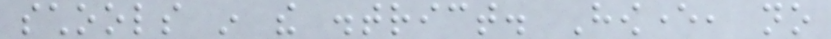schools in the district. However, no
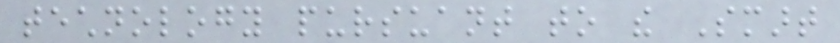technology pursuant to the Smart
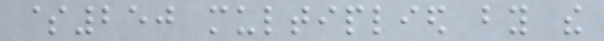$250 multiplied by the
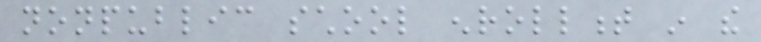nonpublic school enrollment in the
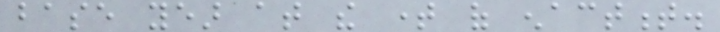base year at the time of enactment.
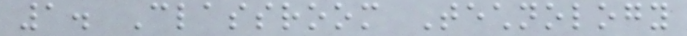1. Classroom Technology
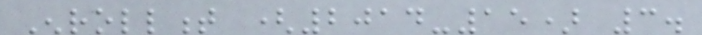Enrollment (2014-15) 3.
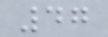47
